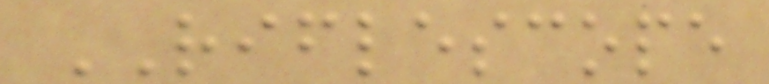RIFLESCOPE
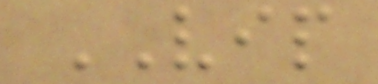VIP
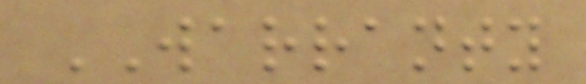WARRANTY
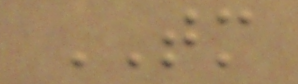TM
